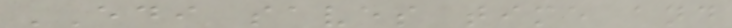EDI saves time and
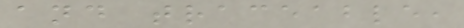and traceable,
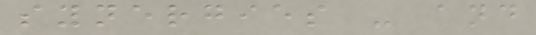synergies - and
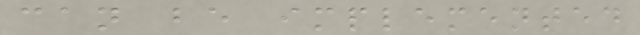can be implemented
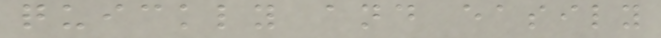quickly and easily
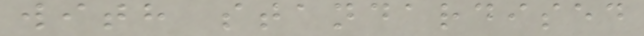with standardised
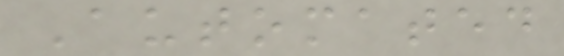Automated
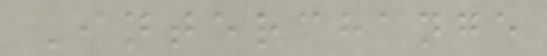Interchange
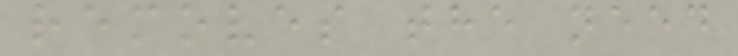removes the need
